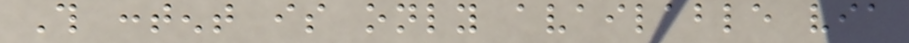This content is only available via
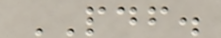PDF.
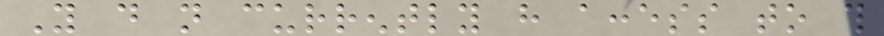You do not currently have access to this
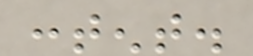content.
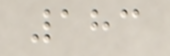183
